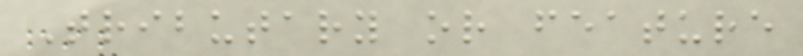Tributary or feature
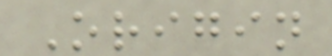Origin
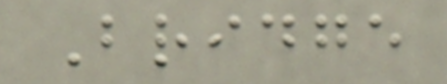Bridge
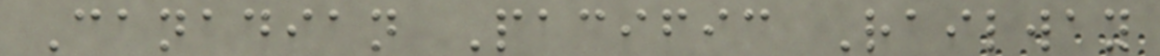Canadian Pacific Railway
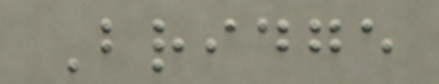Bridge
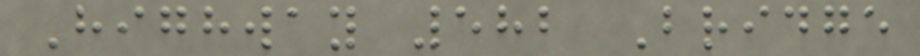Highway 582 Bridge
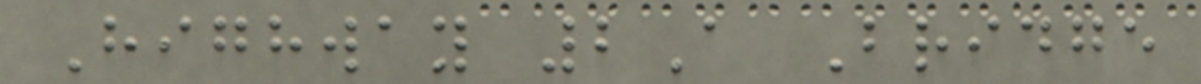Highway 2A Bridge
